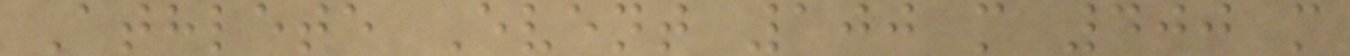Athlete Event 100 m 400 m
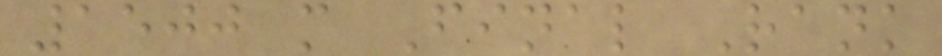1500 m Final Rank
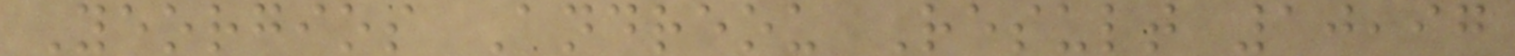Yeorgios Andreou Result 10,97
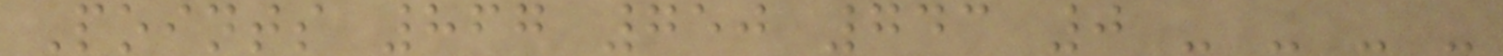Points 867 750 743 0 - - - -
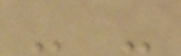- -
